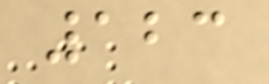123
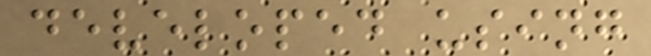developed using
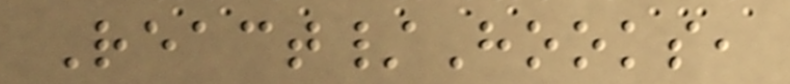React/Hooks,
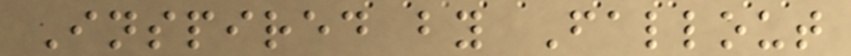Inspired by Fallout
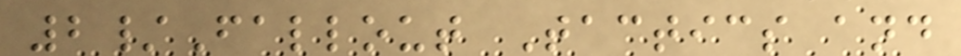2/Fallout Tactics and
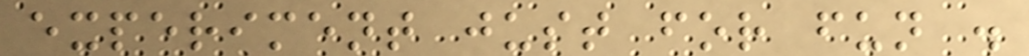experiment just for fun .
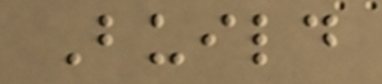Build
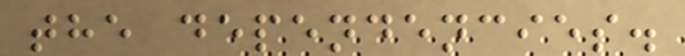the dependencies.
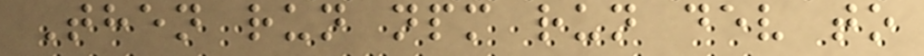Then run npm run dev to
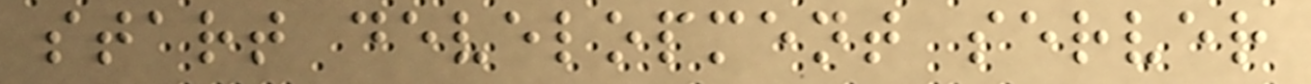start development server
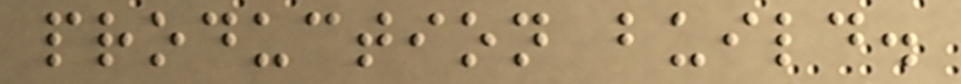production build.
